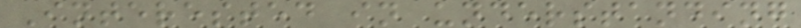Interested in understanding
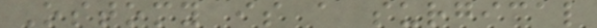Ostomy is a surgical
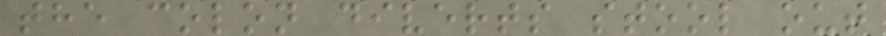the colon diverts stool out
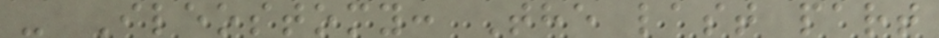- Ileostomy: The last part
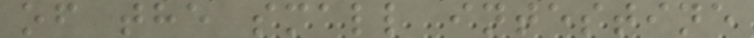of the small intestine
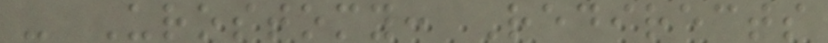- Urostomy: Redirects
